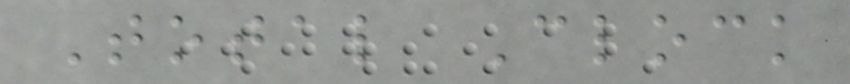Total Clock
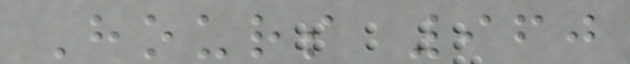Hours 960
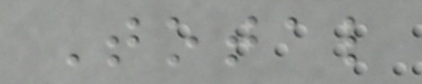Total
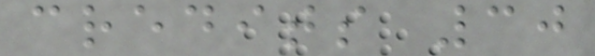credits 30
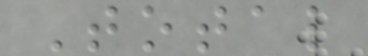Total
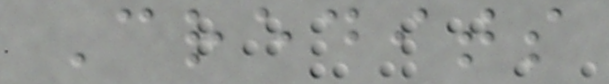Credits
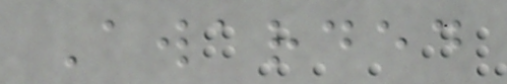Awarded
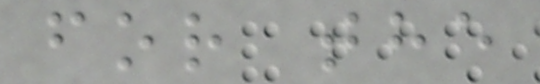for the
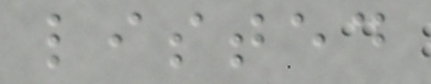listed
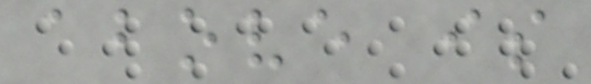above is
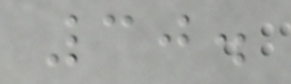30.
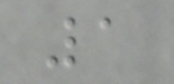1
